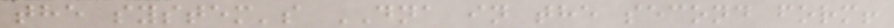the system's DNA in the second form!
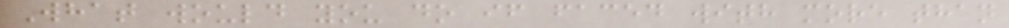What would you do if faced with more than
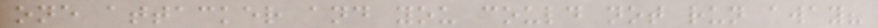one attacker and you could not run away?
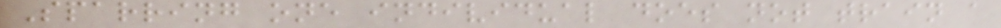Sparring one individual does not train a
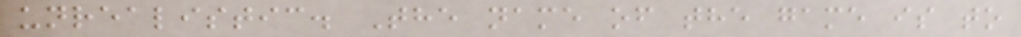unrealistic. The name of the game is to
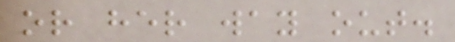or her way out.
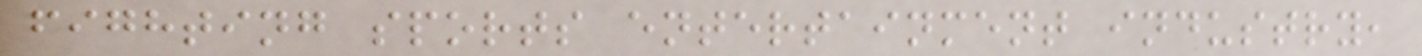fighting sports entertainment industry,
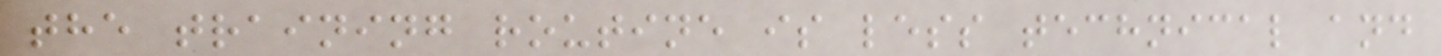the training routine is less technical and
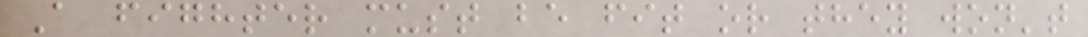A fighter must be fit or they won't
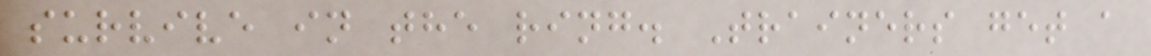survive in the ring. Trainers get a
